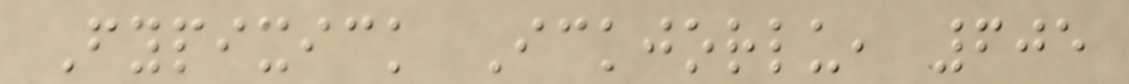Fypixick Ickjorlu, 605
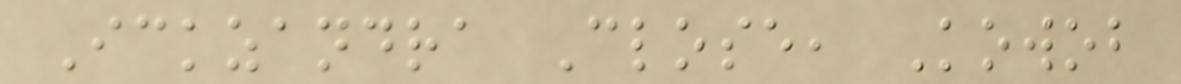Ickzandra Close, Kowob
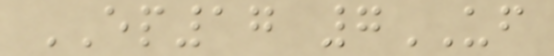EP17 7UF
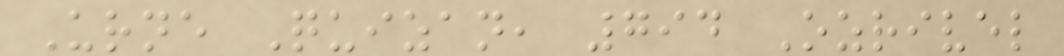Urne Quizan, 794 Ozrivel
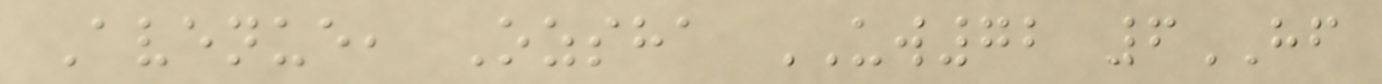Avenue, Ozsha UW72 6HF
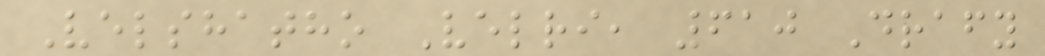Velshatho Velri, 610 Drafy
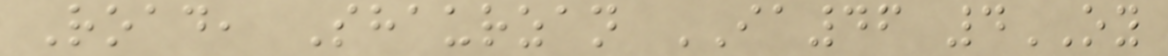Road, Shaurzan IA46 4OY
